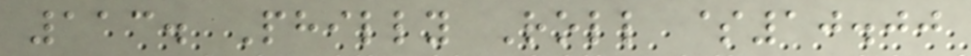113. Philly Roll $10.00
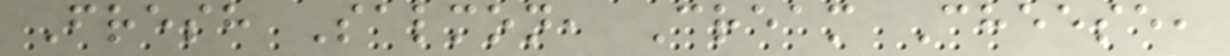Fresh Salmon, Cream Cheese,
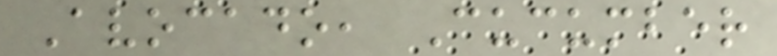Avocado, Cucumber
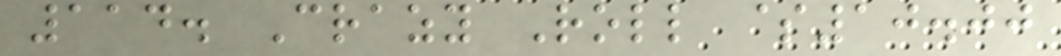114. Crazy Roll $10.00
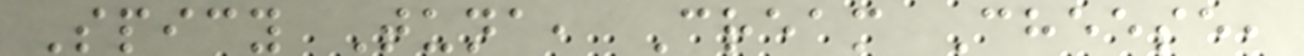Spicy Tuna, Cream Cheese,
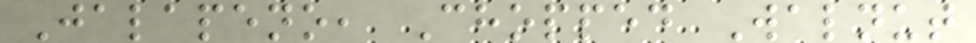Jalapeno, Chopped Walnut
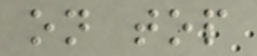on top
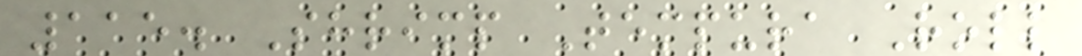115. Shrimp Tempura Roll
